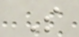S
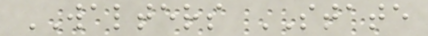WALTERS STATE
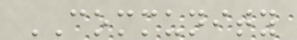COMMUNITY
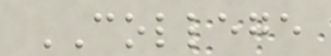COLLEGE
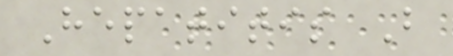Hepatitis B
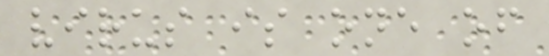virus is one of
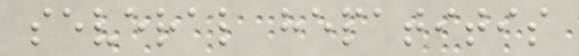several hepatitis
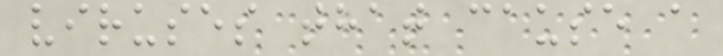viruses that cause a
